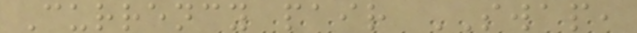Currency pair SWAP,
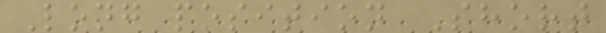Long position Short
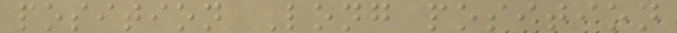position Long position
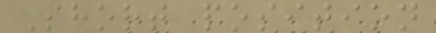Short position
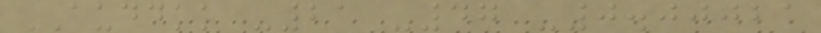AUDDKK -21 -47 -0.00021
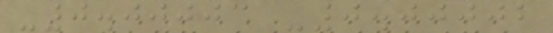-0.00003 -0.00002
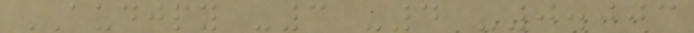AUDJPY -3 -4 -0.003
